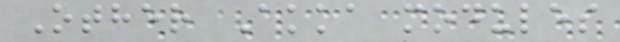Other Akka modules
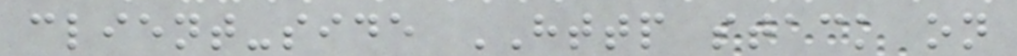client-side HTTP stack on
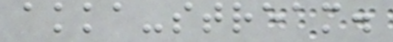akka-stream.
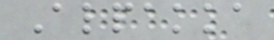Alpakka
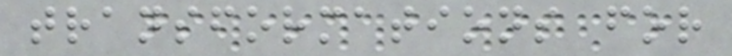transformations for
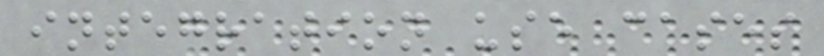integration use cases
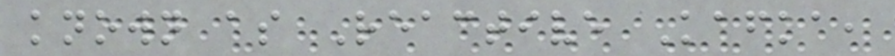known as Reactive Kafka,
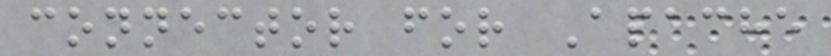connector for Apache
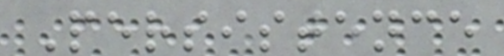Persistence
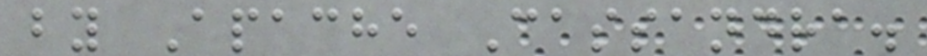by Apache Cassandra.
